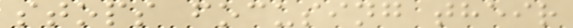stops focusing their
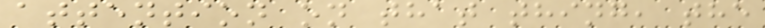attention on that thing, the
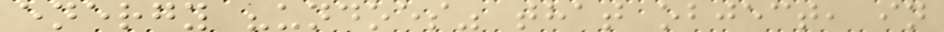energy "undoes" that object, in
